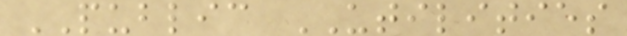PUBLIC UTILITIES
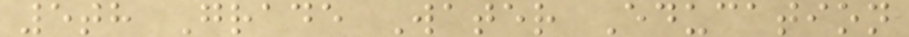5th Grade Water Education
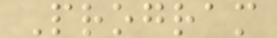Program
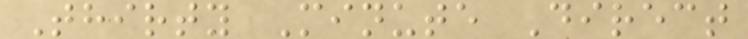Thirty Minute Direct
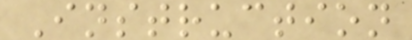Instruction
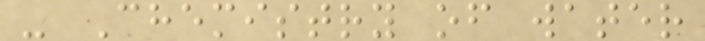- Chemistry of water
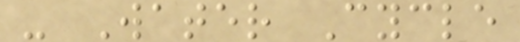- Water Cycle
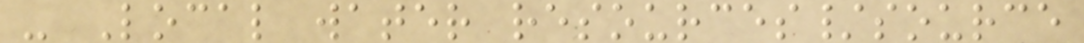- Local water resources/source
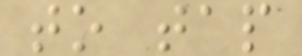to tap
